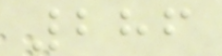286
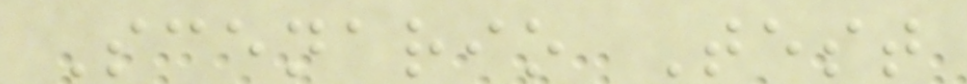Scenario Test
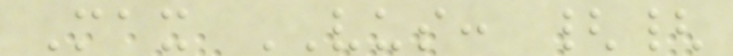Max VUS: {{
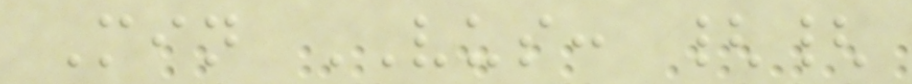Min VUS: {{
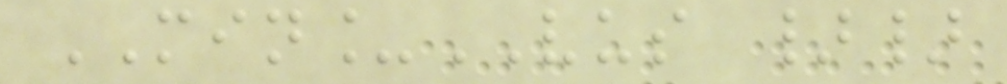MIN_VUS }}
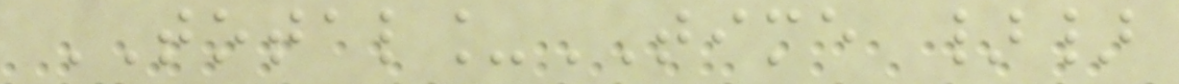TOTAL_TIME }}
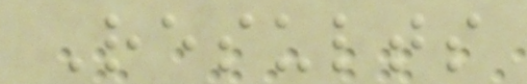Results
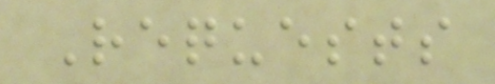Requests
